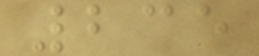235
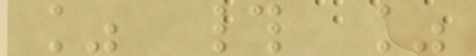% # %
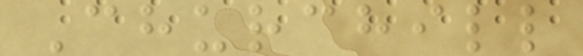Churchill
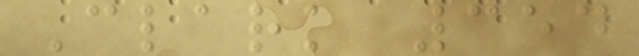Clark 354
